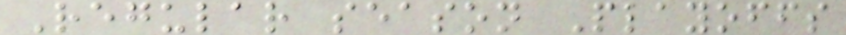Regular season Playoffs
